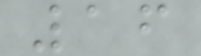16
